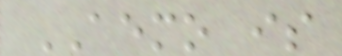AEMO is
